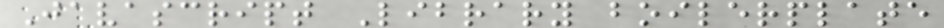Javascript Library boilerplate
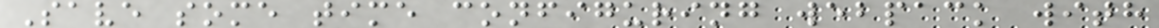Save some time configuring webpack with
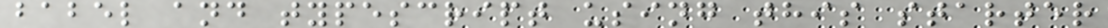babel and typescript using this starter
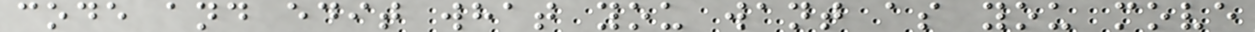code and edit what you want as you move
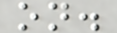on.
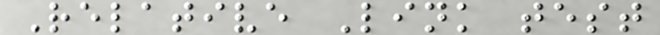Relative Link test
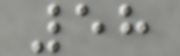58
